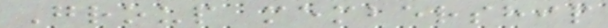Group membership
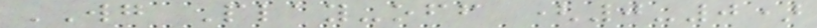WG Play-off (0-0)
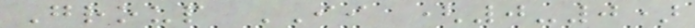Group II (0-0)
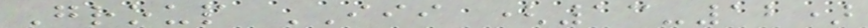Group III (13-12)
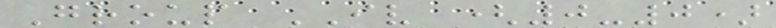Group IV (0-0)
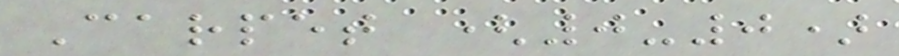Carpet (0-0)
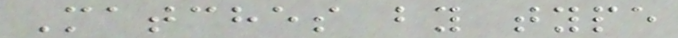Matches by type
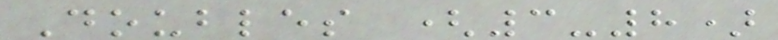Doubles (3-8)
